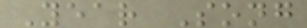Year Song
